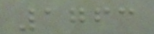1763
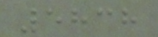5838
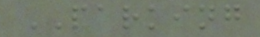PARKING
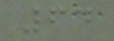64
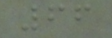66
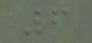6
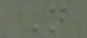N
